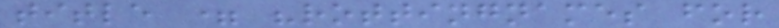title = "rottingnames for
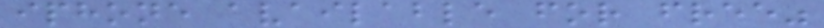iphone available for free"
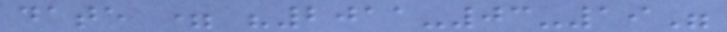date = "2011-03-19"
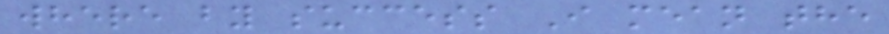where by success I mean the
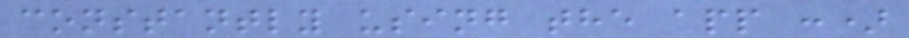constantly using the app :)
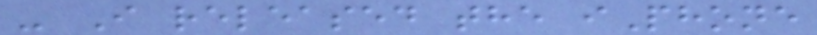- I released the iPhone
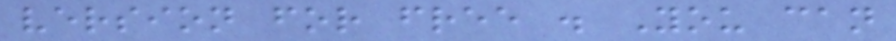version for free . You can
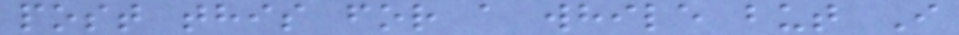post this for a while but I
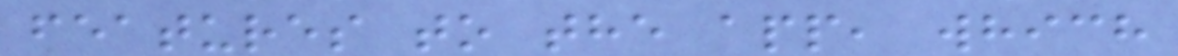features to the app, which
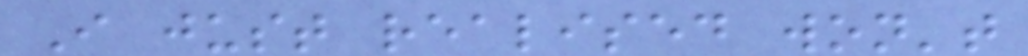I just realised won't
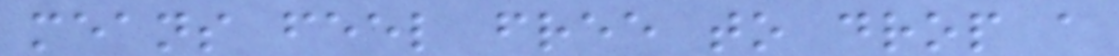means feel free to drop a
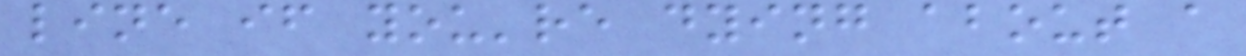line if you're dying about a
